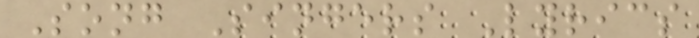Song Singers Lyrics
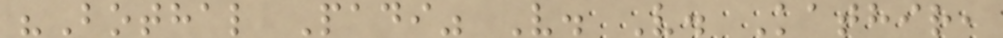"Bothal Padi" V. V. Kathir,
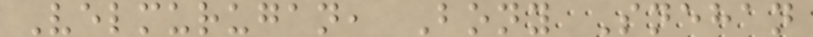Velmurugan, Bony Snehan
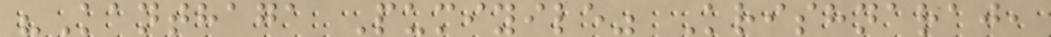"Kanthaga Pumiyile" Krishnaraj,
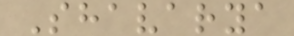Shavarya
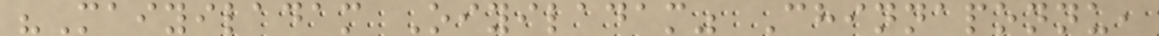"Maiyiladam Oiyiladam" Chinnaponnu,
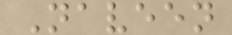Naveen
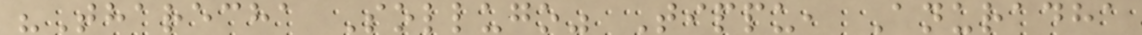"Tharecha Sollugo" Tippu, Anuradha
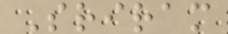Sriram
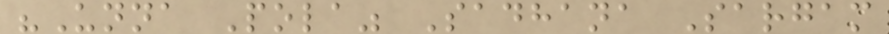"Unna Pola" Sadhana Sargam
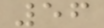56
